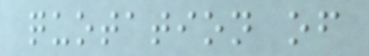quotation of
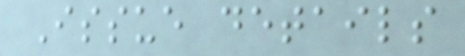Issue details
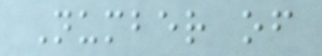Number of
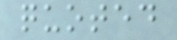quoted
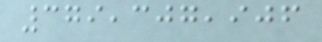379,307,906
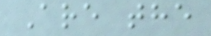Are the
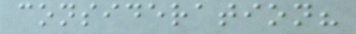consideration?
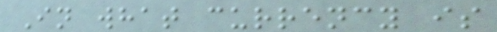In what currency is
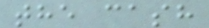the cash
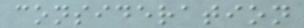consideration
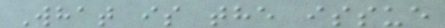What is the issue
